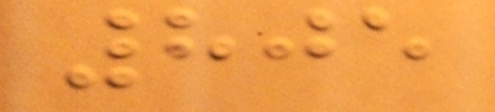805
